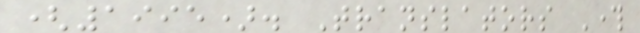(1995). Translators Through
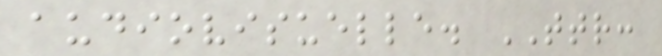audiovisuelle. TTR:
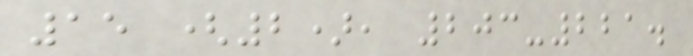15 (2), 203-221.
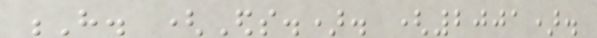H. (Eds.). (2001).
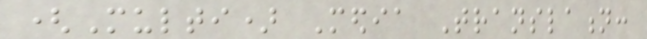(Multi) Media Translation:
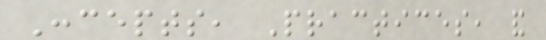Concepts, Practices, and
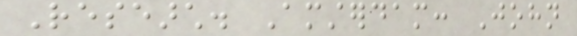Research. Amsterdam: John
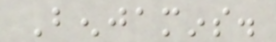Benjamins.
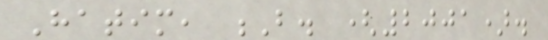Hatim, B. (2001).
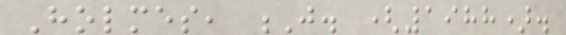Holmes, J. (1988).
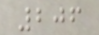206
